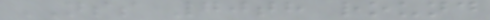NSS 70th round
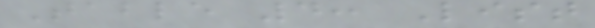Table 4: List
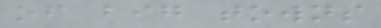of big towns
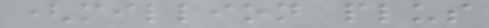(million plus
